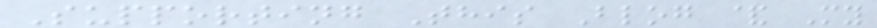Supporting This Blog & My
